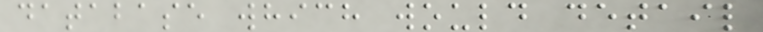database which would detail
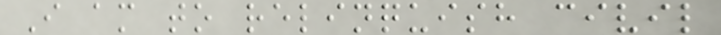I am to relinquish civil
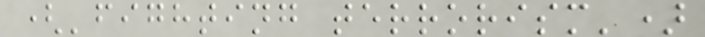('fighting terrorism')
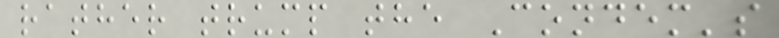rather trump the Condem's
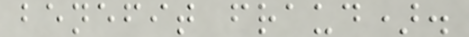benefit fraud).
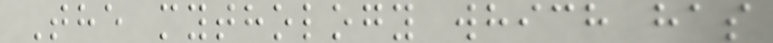The mythology which has
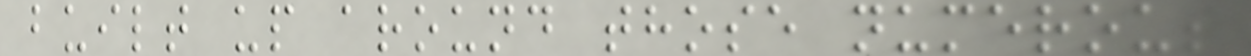built up around those numerous
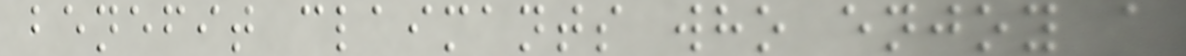benefit claimants who enjoy a
